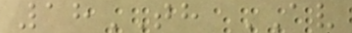18TH AV
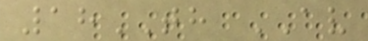18TH AV
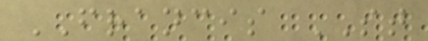FRANCIS ST
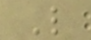L
